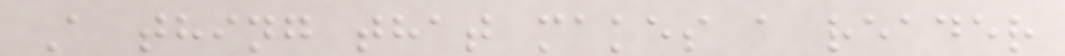A thing that makes a reader
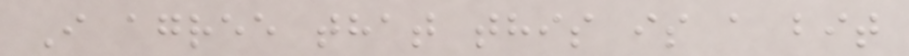I agree that this is a bit
